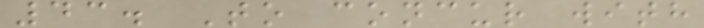43. To concur with
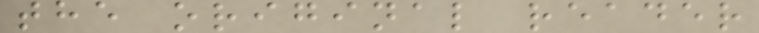the original reader
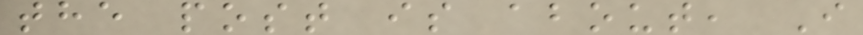the post is about, I
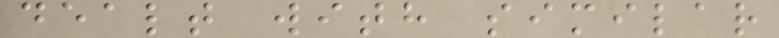dealt with similar
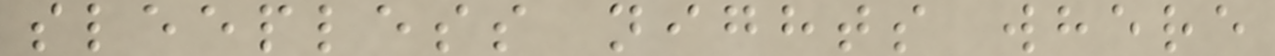sleepless nights where
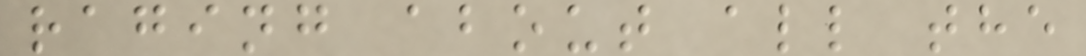raging about all the
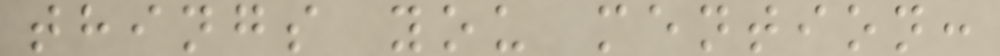things you mention:
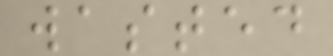wasted
